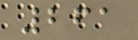261
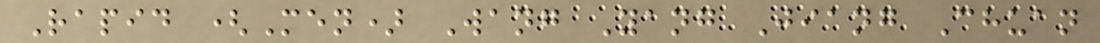Rapid (Men) Wang Yang Jiang Chuan
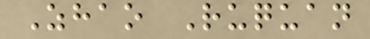Zhao Ruquan
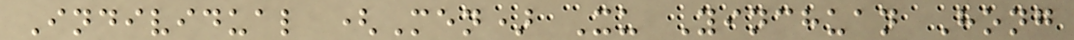Individual (Men) Xu Yinchuan Hong
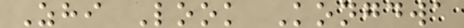Zhi Look Kongdwa
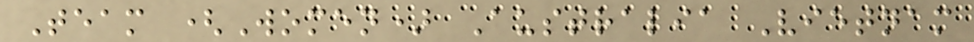Team (Women) Australia Vietnam
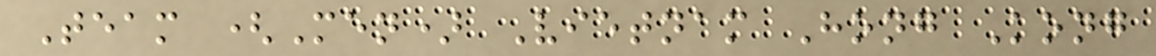Team (Men) Vietnam Hong Kong
